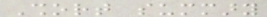Short summary
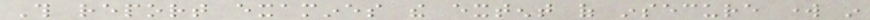This report examines the extent of insecure work in
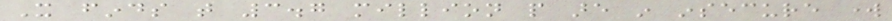It finds that 3.7 million people are in insecure work
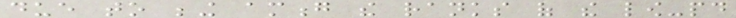due to being among the ranks of the low-paid
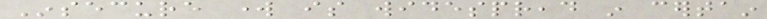Insecure work is widespread in certain
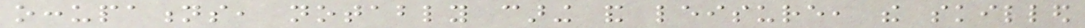occupations, notably caring and leisure, the skilled
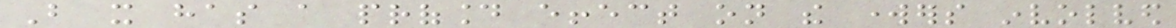But it has a profound effect on the workers involved
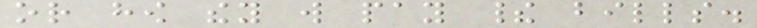or how they will pay their bills.
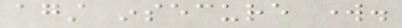against insecure work.
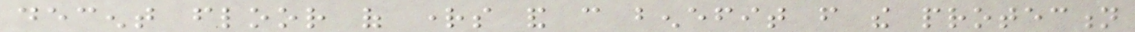decent floor of rights and can benefit from the protection
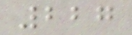227
